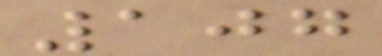107
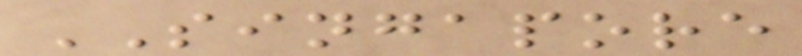SINGAPORE
